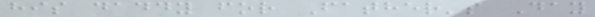his daddy for Father's Day
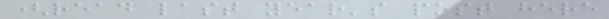(read last year's post here
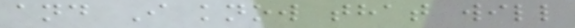and I know that will
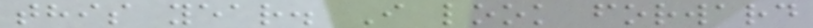this year. I look forward
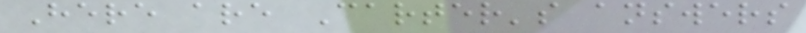Here are Carter's answers
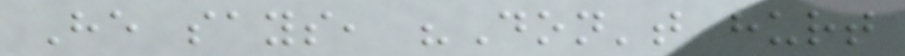He says, "Don't hurt
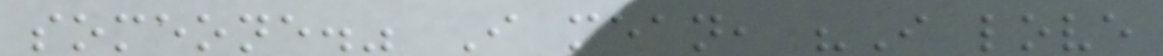someone." I mean, "I love
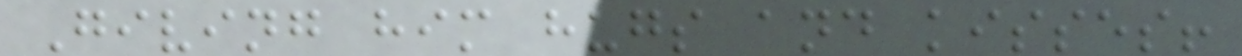Giving him hugs and kisses!
